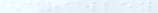Crawley
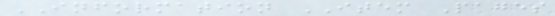INFORMATION ITEM Pages
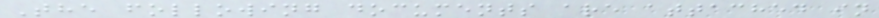The following documents are attached in
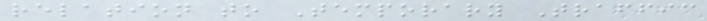relation to Temporary Traffic
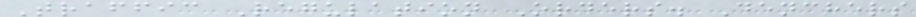Traffic Regulation Orders. Denchers
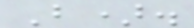B).
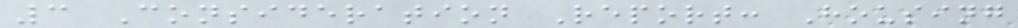3 Consideration Report: Housing
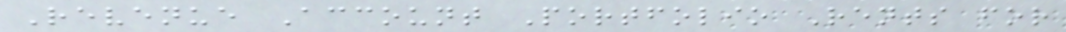Revenue Account Portfolio Rents for
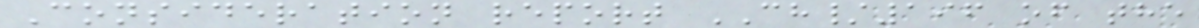Consideration report CH/196 of the
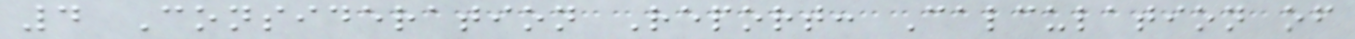4 Consideration Report: Calculation of
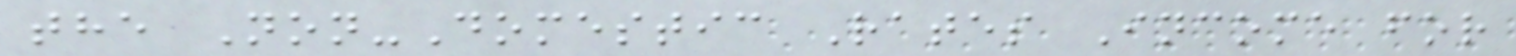the Non-Domestic Rates Income for
